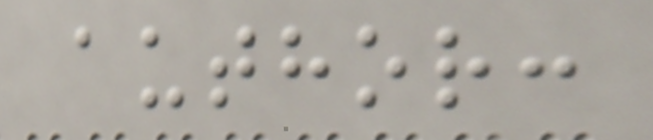author:
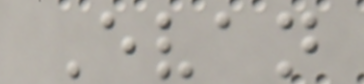Evan
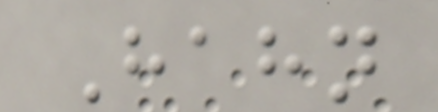Hahn
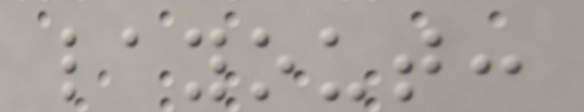layout:
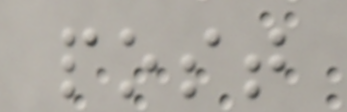post
